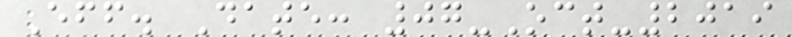Eff. Date: 07-Oct-2019
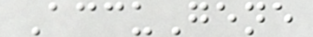AccuGene
